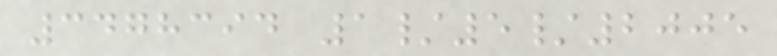3478394 1/5/2005
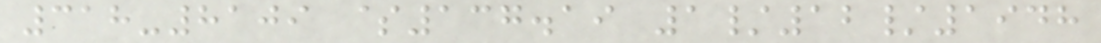318-8109 $137.19 1/12/1948
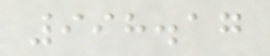998.17
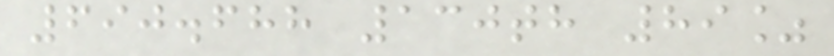690.688 130th 89%
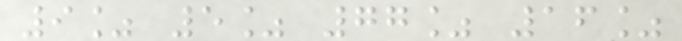9% 5% 77% 16%
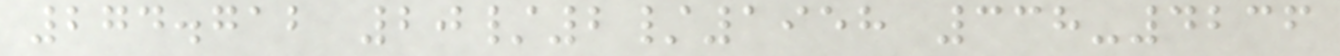274.712 20/2/1958 338-4236
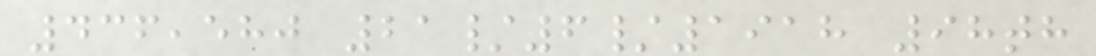436,580 21/6/1918 98th
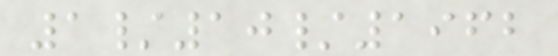1/10/1962
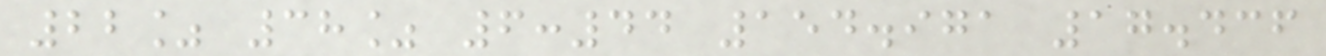22% 38% 6:44 154.971 17.436
